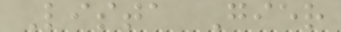Lista Gier
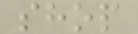shop
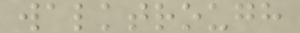walktrough
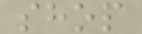shop
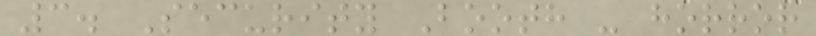3. Security Booth - horror
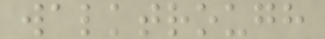walktrough
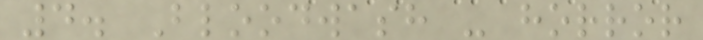4. Bloodwash - horror
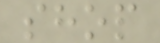shop
